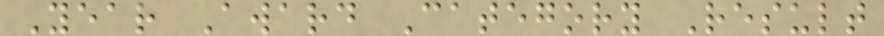Year Award Category Result
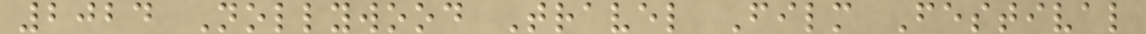2024 Nollywood Travel Film Festival
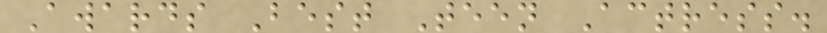Awards Best Teen Actress.
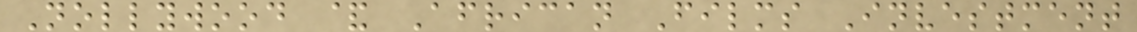Nollywood & African Films Investment
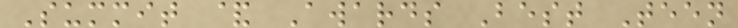Summit & Awards Best Teen
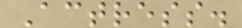Actress.
